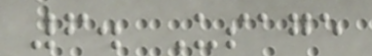6. Usage
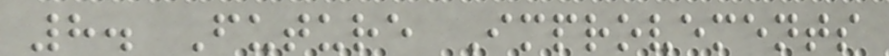8. Future Improvements
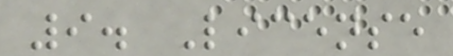9. License
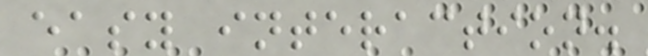easy interaction.
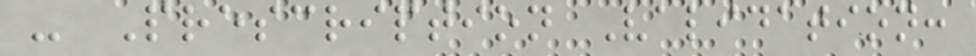- Prescription Validation:
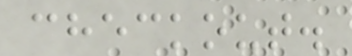checkout.
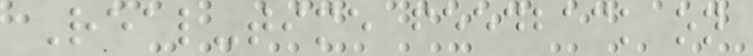Real-time feedback on
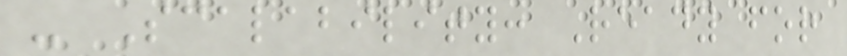- Scalability: Ready for
